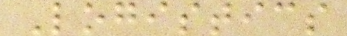Logistics
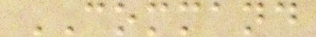COMMAND
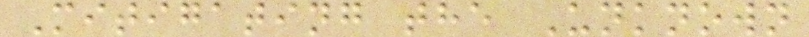Mitigating the Unknown
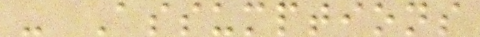- Assumptions
